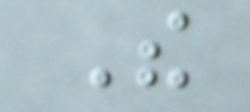The
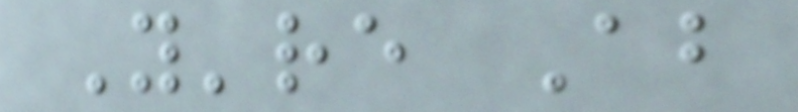You're About
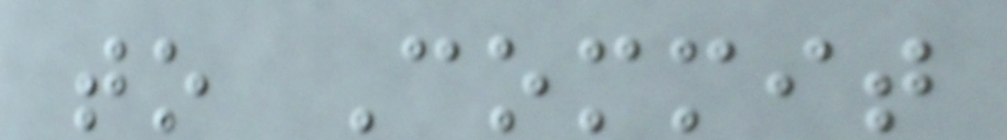to Commit
